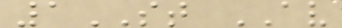1ST AV
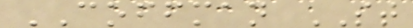COFFMAN ST
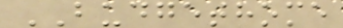BUDGETHOME
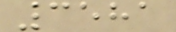3581
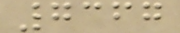7367
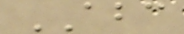ABC
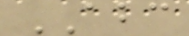ABC
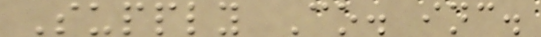Supply Co. inc.
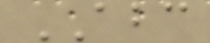ABC
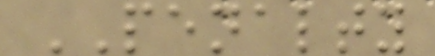PENALTY
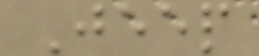Jeep
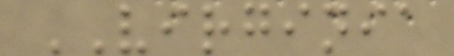VIRGINIA
